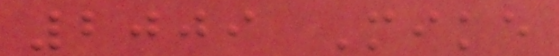2009 Mike
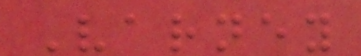Varney
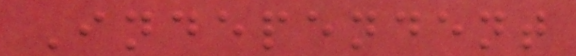Independent
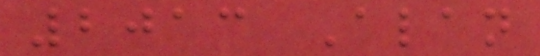2013 Alan
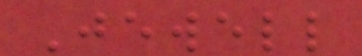Jewell
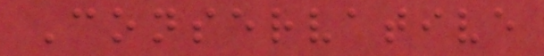Conservative
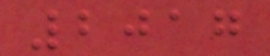2017
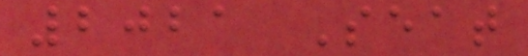2021 Seat
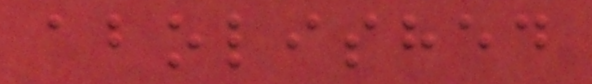abolished
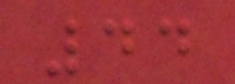44
